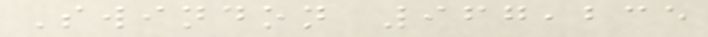Swindon 967,235
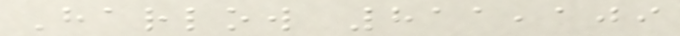Harlow 811,109
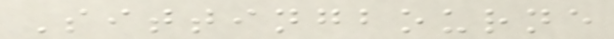Sittingbourne
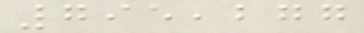795,277
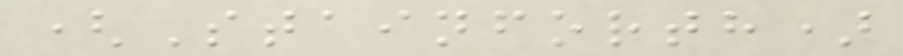(Stainforth)
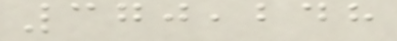370,248
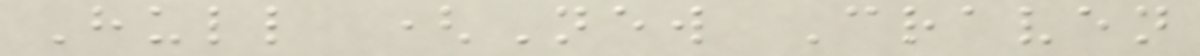Hull (New Craven
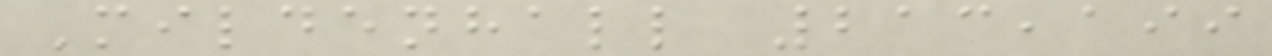Mildenhall 213,199
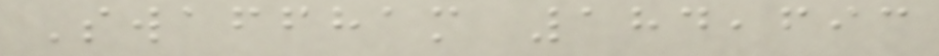Swaffham 184,693
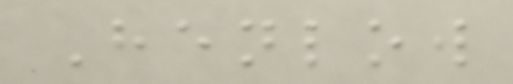Henlow
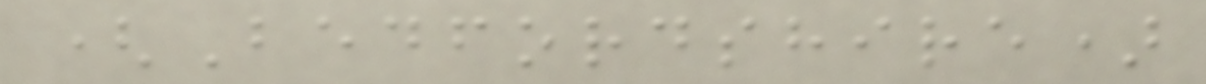(Bedfordshire)
